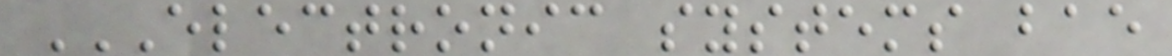ELECTRONIC SYSTEMS BAE
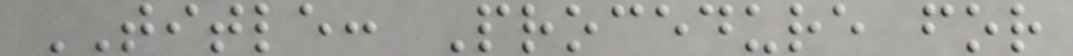TITLE: Procedure for
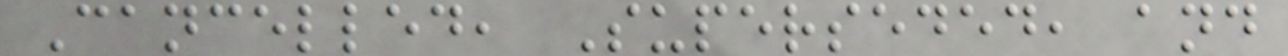Cancelled, Superseded, and
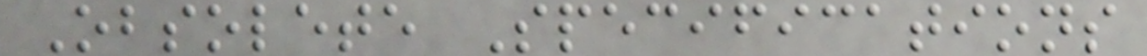Obsolete Specifications
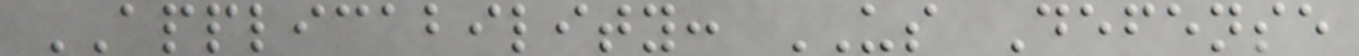APPLICABILITY: US Defense
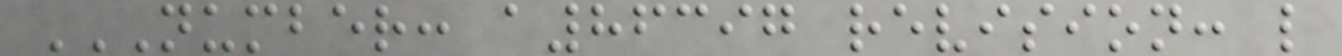NUMBER: A86397 REVISION: L
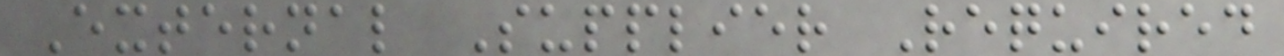External Supplier Required
